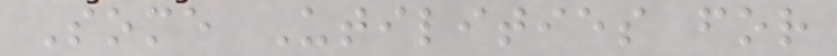Some Utilities for
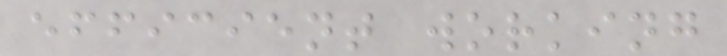efficient working
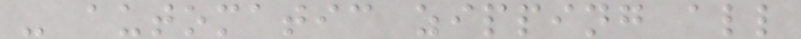- automatic zipping all
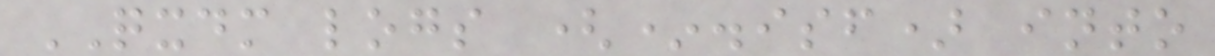QXDM logs (*.isf) into
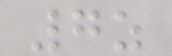7z
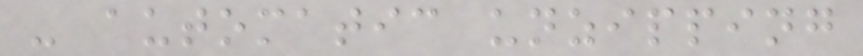- automatic unzipping
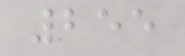255
